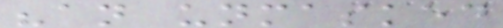"an unmasked
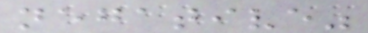negative"
